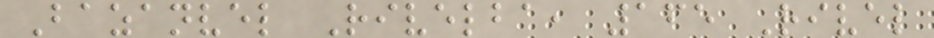Bazanvel Rivelba, 165 Rivel
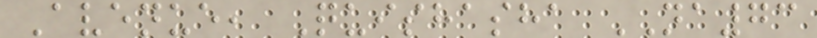Avenue, Quishasha NA73
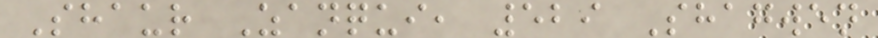Shaur Zanqui, 529 Shagwen
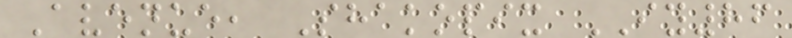Avenue, Shakopix IY86
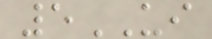5UI
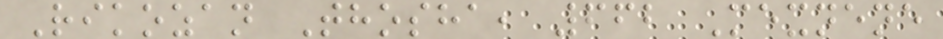Rikozan Thosha, 662 Mexnene
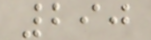290
